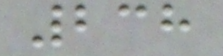238
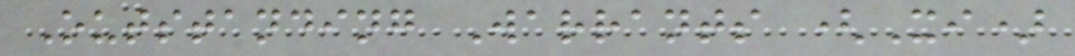Outstanding Warrants (Xi)
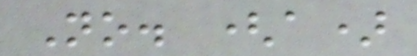No. (a)
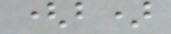(b)
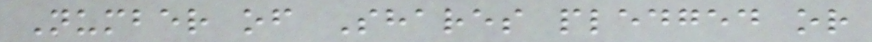Number of Shares pledged or
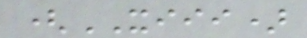(XIII)
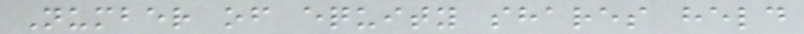Number of equity shares held
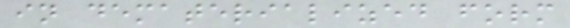in dematerialized form
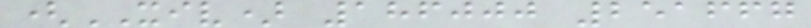(XIV) 186000 251667
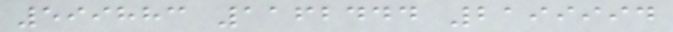599883 1162444 2199994
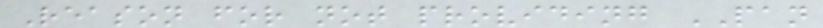Reason for not providing PAN
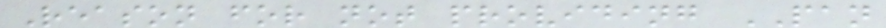Reason for not providing PAN
